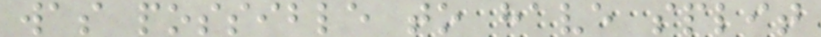was possible to have split
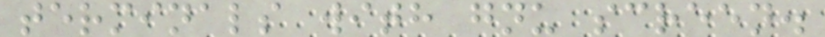terminals with gnu screen.
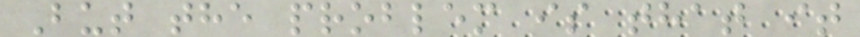But the problem is that it
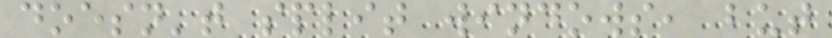doesn't split windows, but
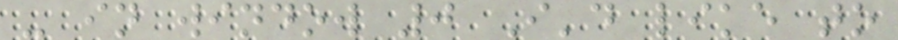- in window 0 I'd like to
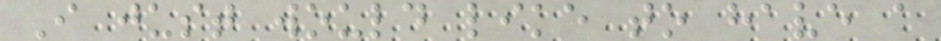I just would like to have a
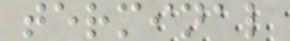terminal
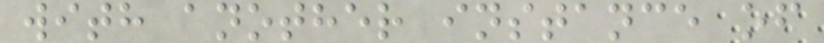with another instance of
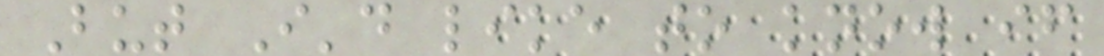But I'd like to know if
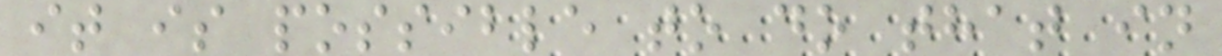it is possible to do that in
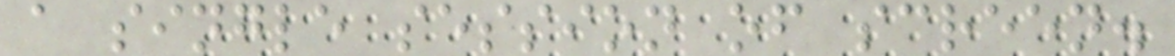a single session of screen.
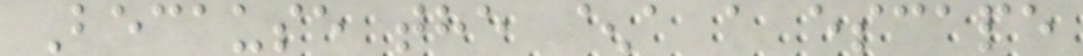Because the ^a a escape
